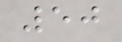50
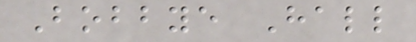Bobbye Hall
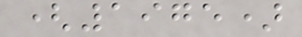(1975)
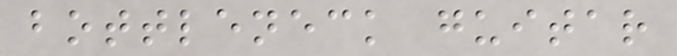bottleneck guitar
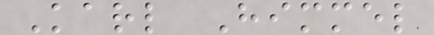Karl Himmel
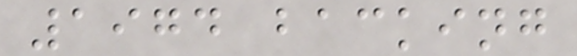1974 backing
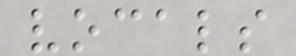vocals
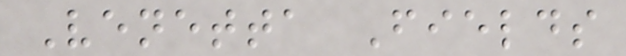Venetta Fields
